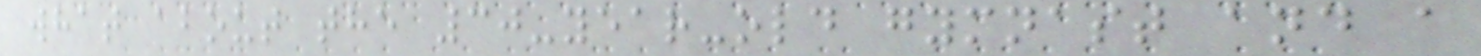what about the 30-year-old gymnast and a
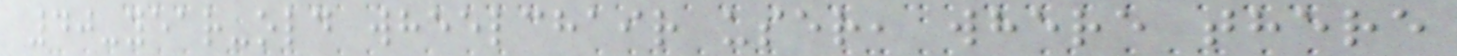40-year-old wheelchair user, where there
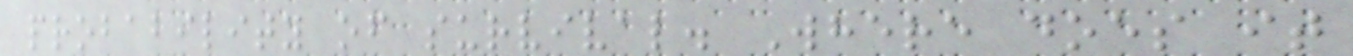probability of survival. Where does it
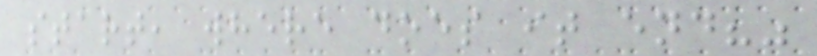start, where does it end?"
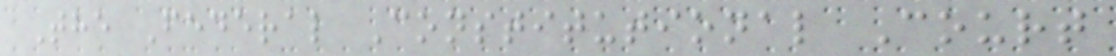The Federal Constitutional Court
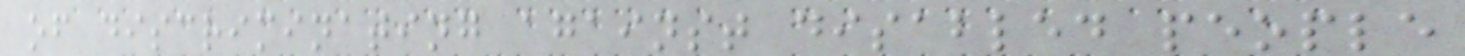of discriminating against disabled people
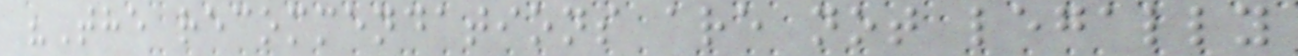"The recommendations are not legally
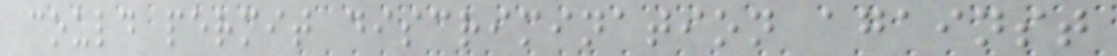could permit discrimination against
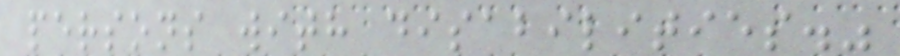persons with disabilities."
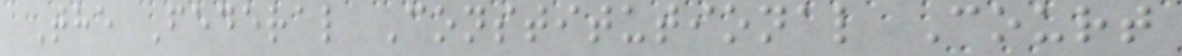The Federal Constitutional Court
